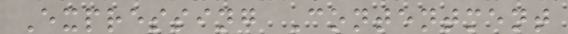Expressing Contentment
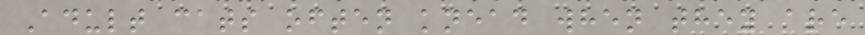Adult cats often knead when they are
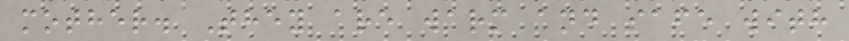mother. They are warm and safe with
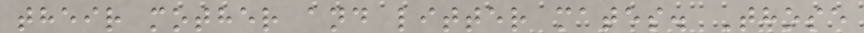their mother and litter mates. Those
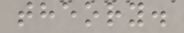theory.
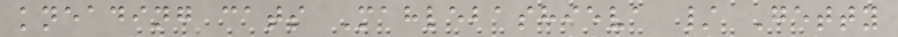kneading cats Mahlebashieva / Getty
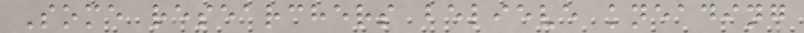Some researchers believe kneading
